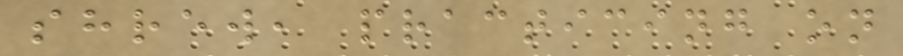shrew, practicing on
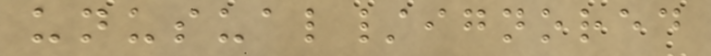unusual/ignored
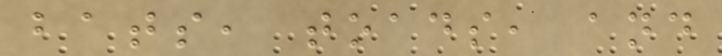bats, toads, and
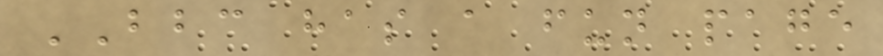BBC has a fun page
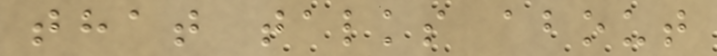that talks about
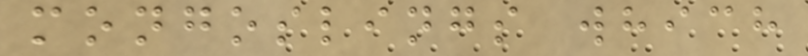mongoslings which
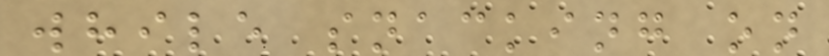while snacking on
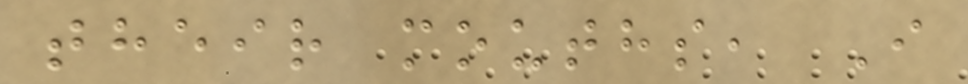their mouths, I
